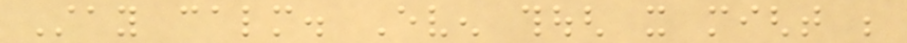Stay calm. Even though it might be
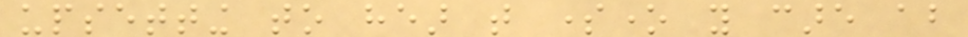upsetting to hear that someone you care about
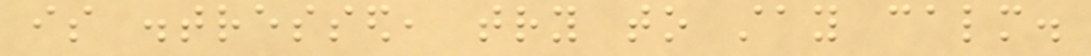is distressed, try to stay calm.
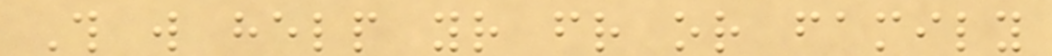This will help your friend or family
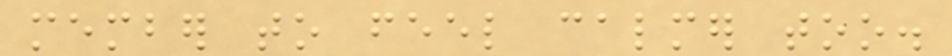member to feel calmer too.
